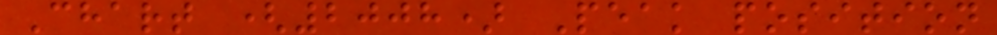Chart (2008) Peak position
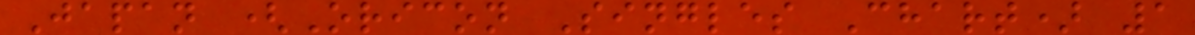Japan (Oricon Singles Chart) 1
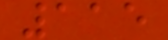115
